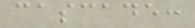cascade:
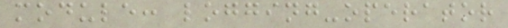module: logging-operator
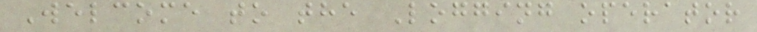Welcome to the Logging operator
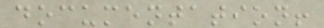documentation!
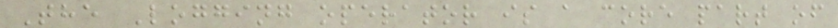The Logging operator is a core part of
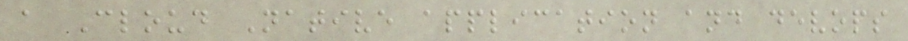a Cloud Native application and devops
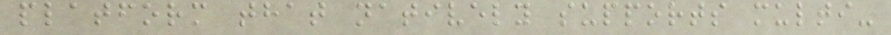platform that natively supports multi-
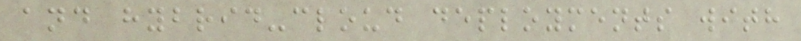and hybrid-cloud deployments with
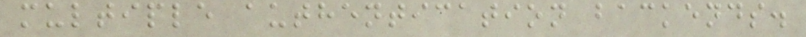multiple authentication backends.
